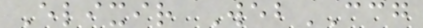Elixir WebCCG
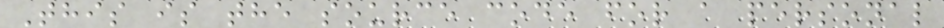This is the source code for a personal
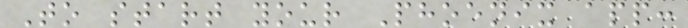To start your Phoenix app:
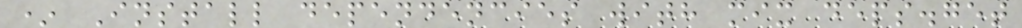* Install dependencies with mix deps.get
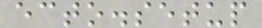ecto.setup
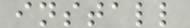install
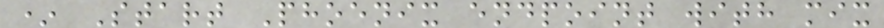* Start Phoenix endpoint with mix
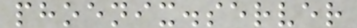phoenix.server
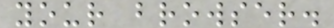your browser.
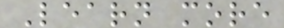Learn more
